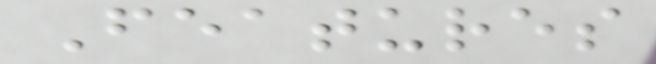Features
